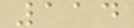114
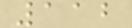112
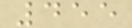455
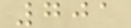701
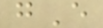gE
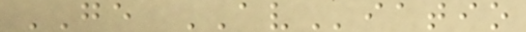GE AViatio
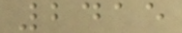2415
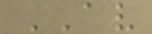AV
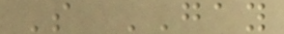S GAY
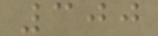300
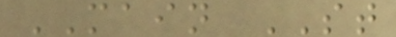MAIN ST
